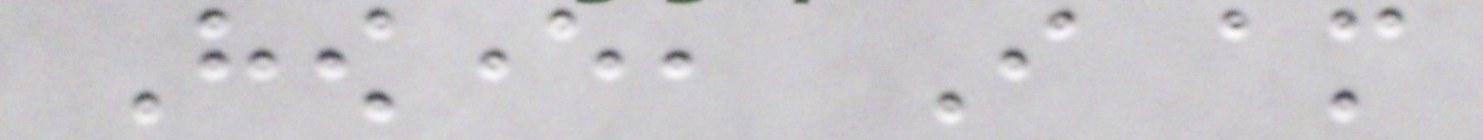However, I am
